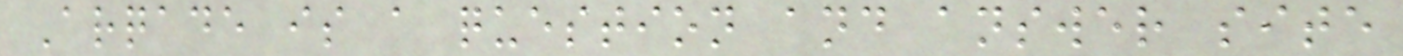Arqade is a question and answer site
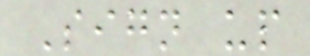Sign up
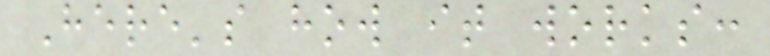Here's how it works:
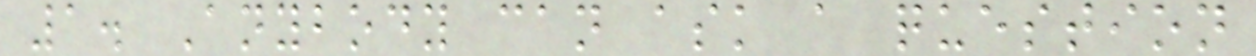1. Anybody can ask a question
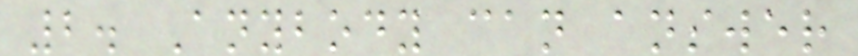2. Anybody can answer
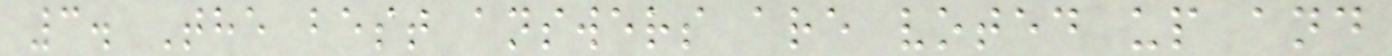3. The best answers are voted up and
